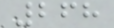268
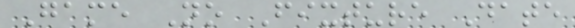Game No Fixture Date
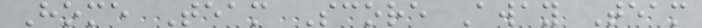Home Team Score Away Team
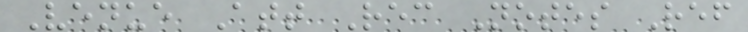Venue Att Rec Notes Ref
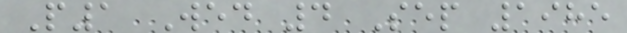P1 Wed 4 Sep 1985
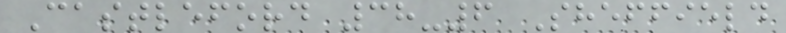Castleford 38-6 Sheffield
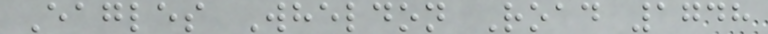Eagles Wheldon Road 1748
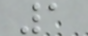1
